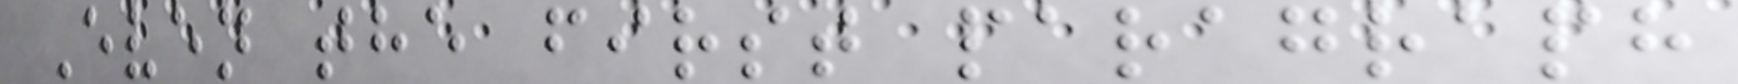Even the first paragraph
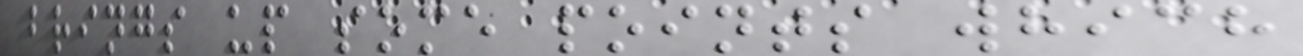brings up some points which
